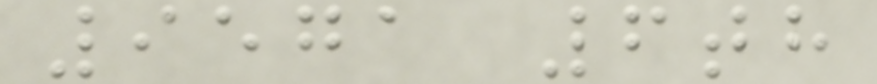9571 6th
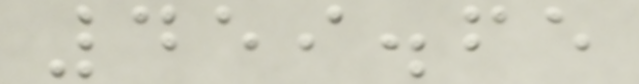459.65
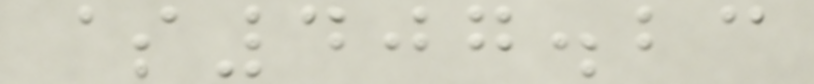$407.23
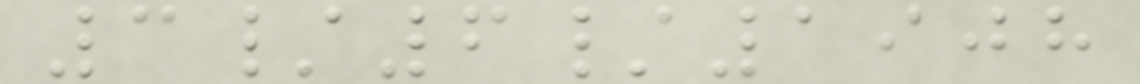3/6/1908
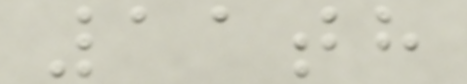11th
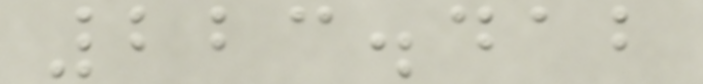223.412
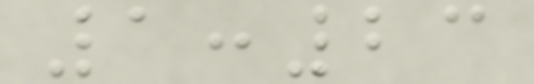1:23
